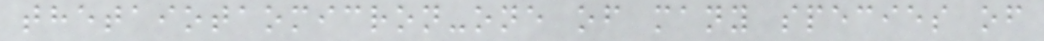thetaiotaomicron-one of many species of
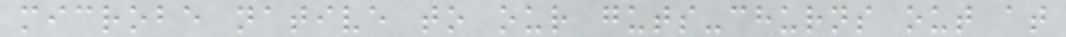microbe native to our guts-churns out at
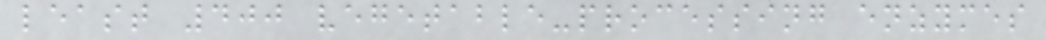least 400 vegetable-processing enzymes
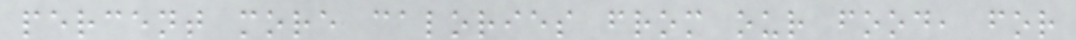percent more calories from our food, for
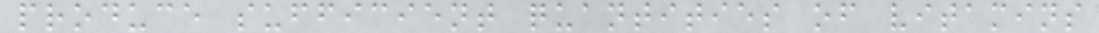produce sufficient quantities of vitamins
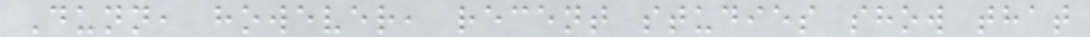Dunn, however, recent studies show that
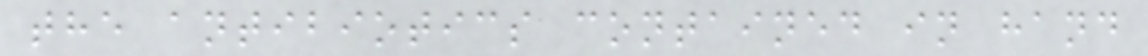the antibiotics contained in hand
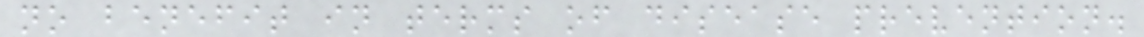no benefit in terms of disease prevention.
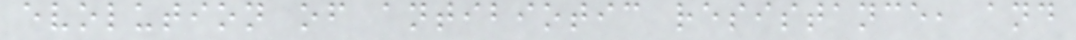evolution of antibiotic resistance, and
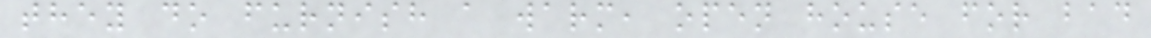they do furnish a warm, open house for bad
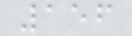156
